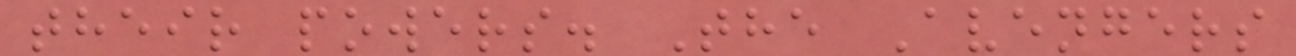their powers. The Avengers
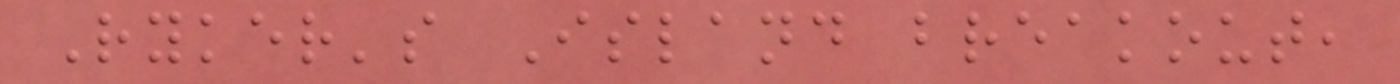Ryker's Island breakout,
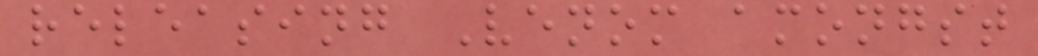releasing Venom amongst
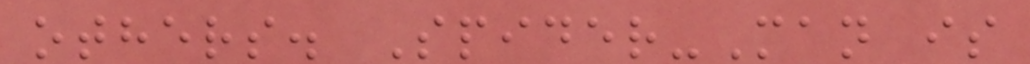others. Spider-Man is
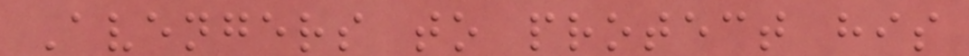Avengers to protect his
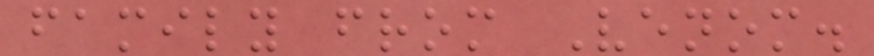family from Venom.
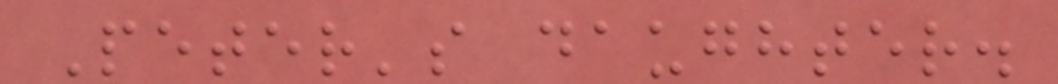Peter's daughter.
